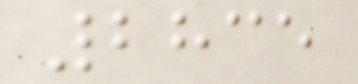2835
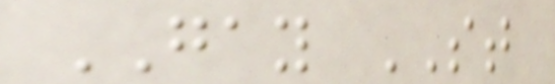GAY ST
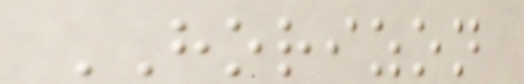HORIZON
